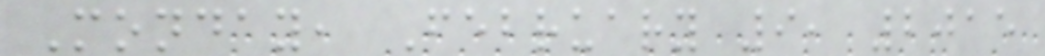Monday, February 9, 2015
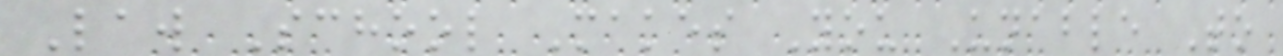Law School Makes You Unable To
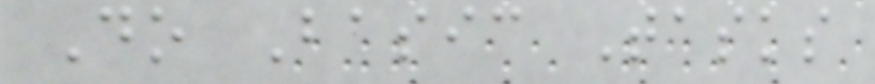Do Basic Tasks
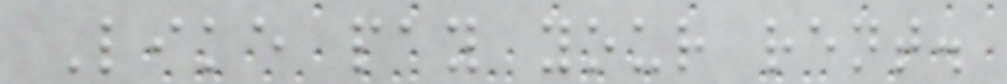Like pay your rent.
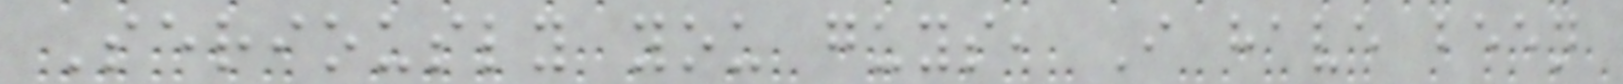Seriously you guys, I have been
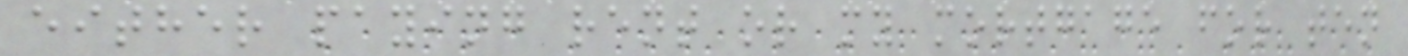either paying rent or my mortgage for ten
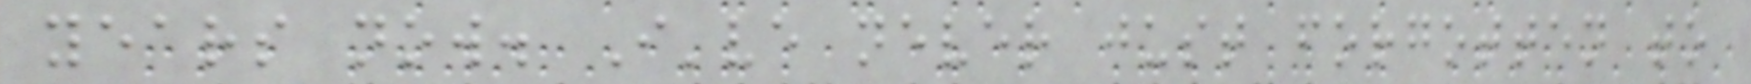years now. I've never just forgotten to
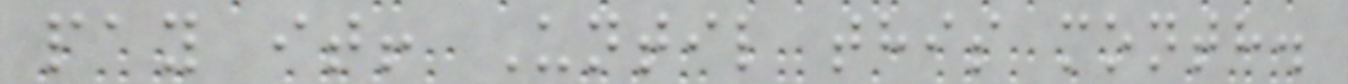pay it! Until this month.
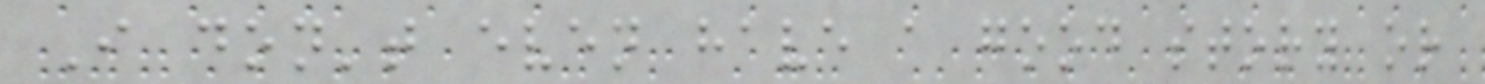I don't even have a good story or
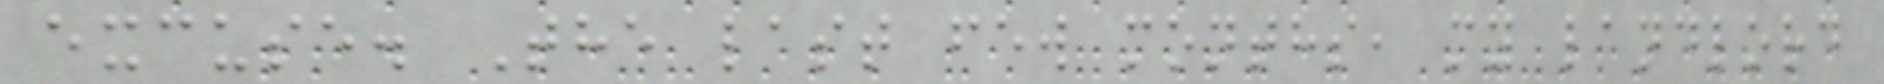excuse. The last few months, my landlord
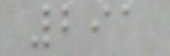291
